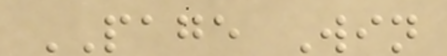PAGE Win
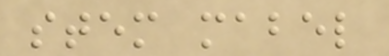stem mabel
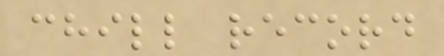chill record
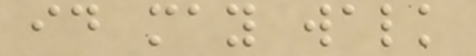id may walk
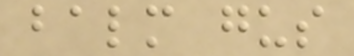balm gus
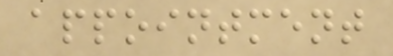appointment
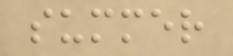summer
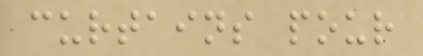curtains pour
